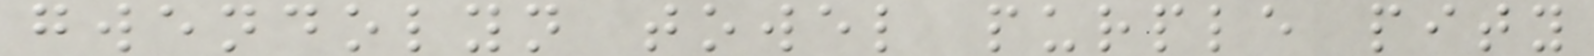gwendolyn towel purple pity
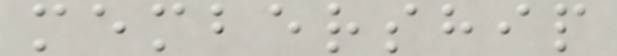membership
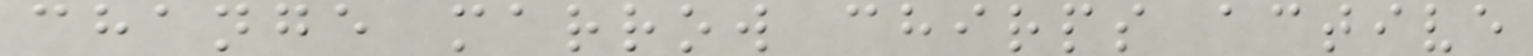change marrow chirps active
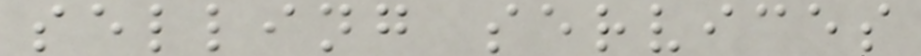selling services
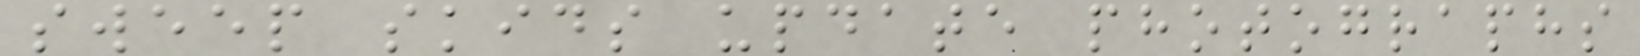sweep skids update photographs
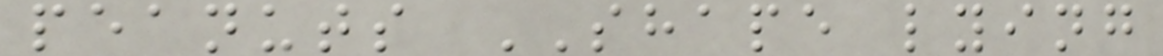peanuts SHAPE lying
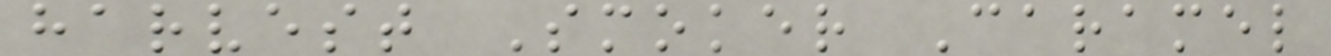harvest Smoker Caramel
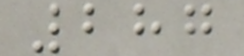287
